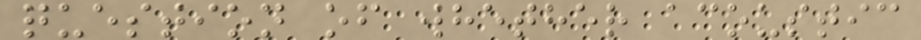question of whether acoustic
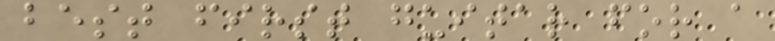best first guitar for a
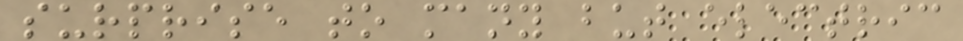surprise to many but electric
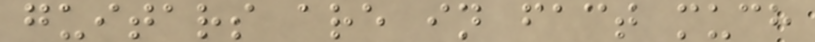guitars are in fact much
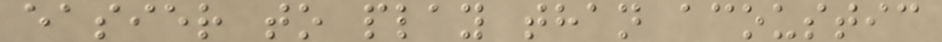easier to play than acoustic
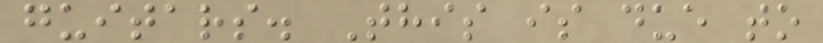guitars. This is due to
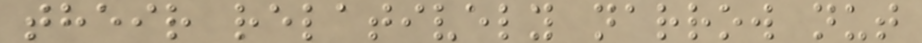their relatively narrow nut
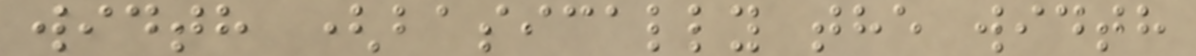width (basically the width
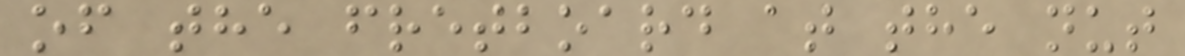of the fretboard at the nut
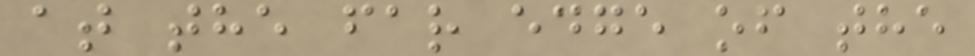at the far edge of the
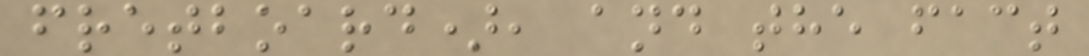fretboard), and the fact
